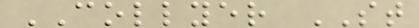COLLYER ST
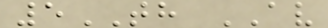5TH AV
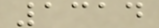1314
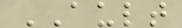AULT
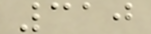310
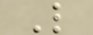L
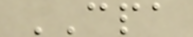CPA
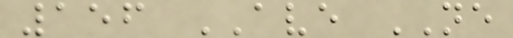156 AVE NE
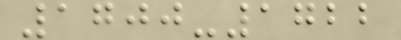1700-1722
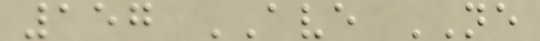157 AVE NE
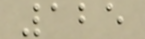125
